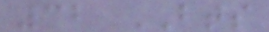32 BTS
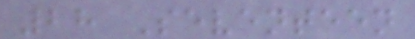28 Seventeen
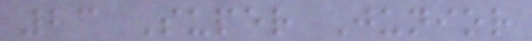23 Super Junior
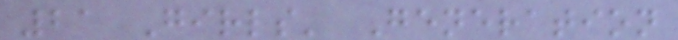21 Girls' Generation
